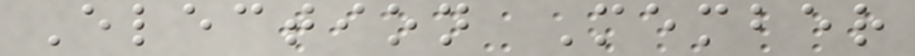Election Member
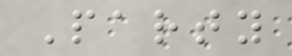Party
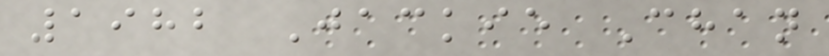1982 Jackie Chan
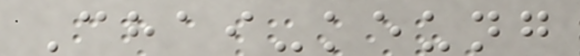Chai-keung
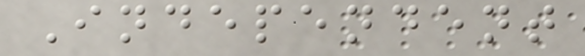Independent
